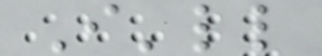I'll
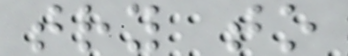try to
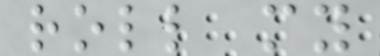roll my
